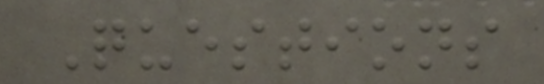Questions
